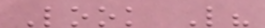Look Like?
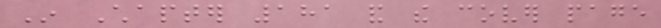In Chapter 181 and the cover page
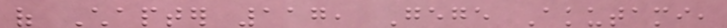of Chapter 117, Gege Akutami,
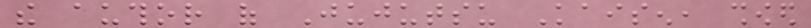the author of Jujutsu Kaisen, showed
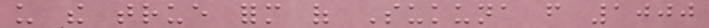us the true form of Sukuna from 1000
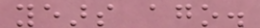years ago.
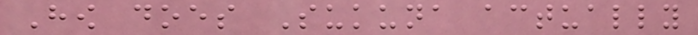How does Sukuna actually
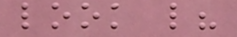look like?
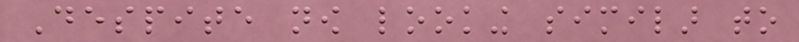Despite now looking similar to
